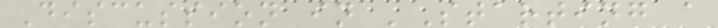Discussion in 'Starting a
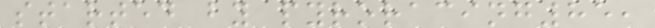started by pyroracing85,
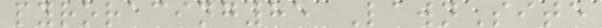pyroracing85 LawnSite
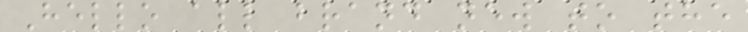Hello all brand new to the
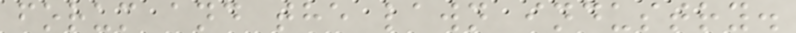forum and the lawn industry.
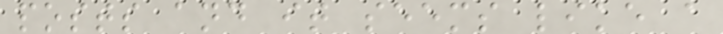posts and it seems like a
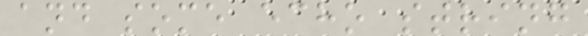and some echo string
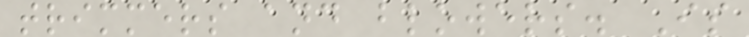trimmers and blowers. Is
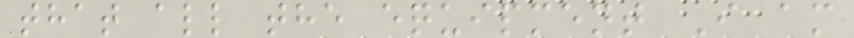that all the equipment I am
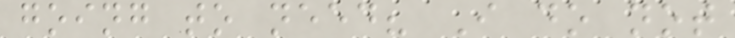going to need? I do not
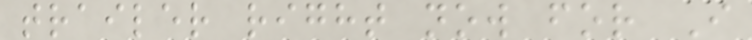trailer right now for I
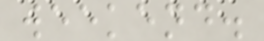weekend.
